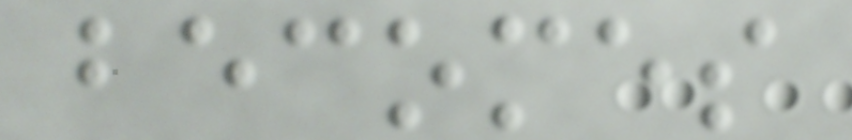becomes
